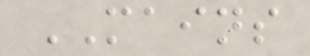MAINS
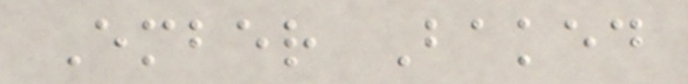Ember Baked
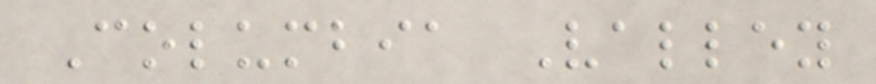Columbia Valley
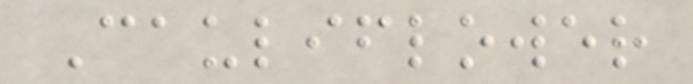Cauliflower
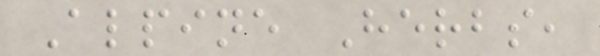Alpine Herbs,
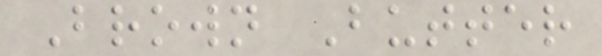Brown Butter
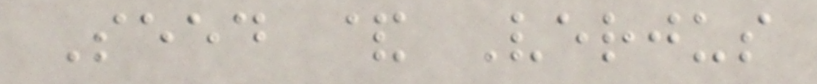Seed & Verjus
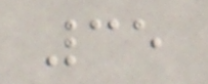35
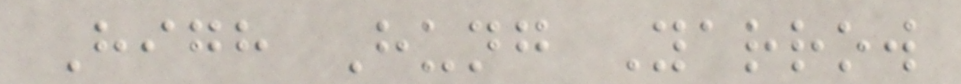High Hung Yarrow
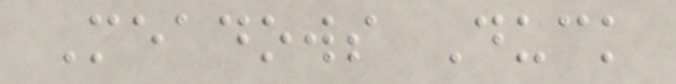Meadows Duck
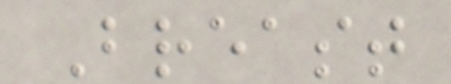Breast
